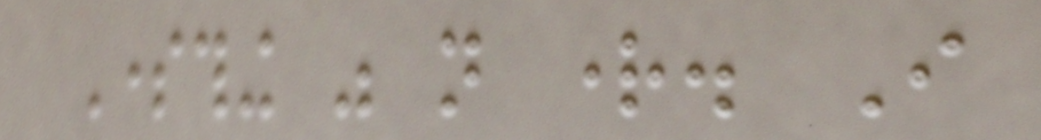Something was not right. I
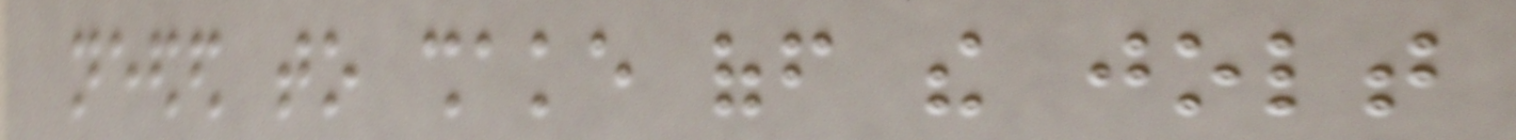needed to shake off the jolt
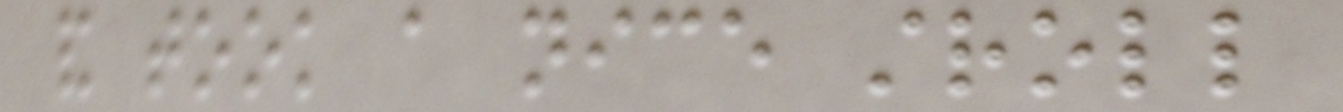and took a nice stroll
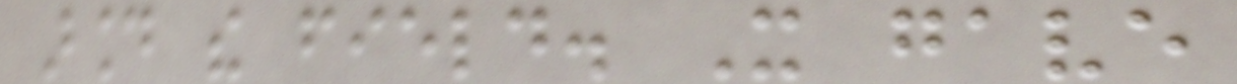around the field. It gave
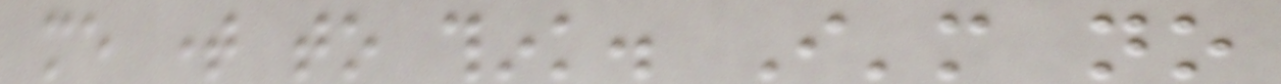me time to think. I'm no
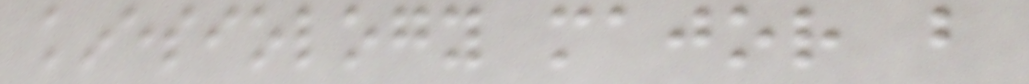kinesiology major but
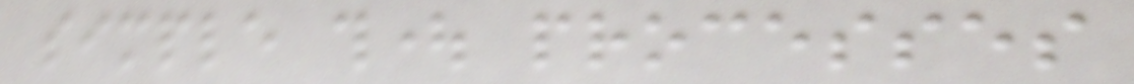simple thought processes
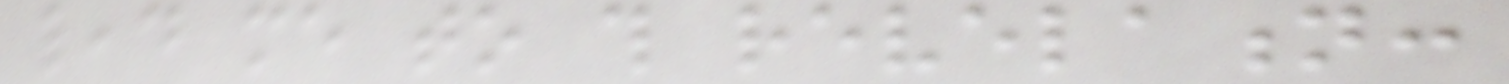lead me to this revelation:
